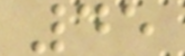45
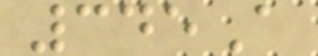345A
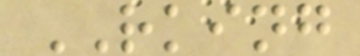RKING
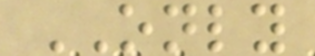ONLY
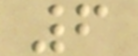6
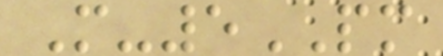M-5PM
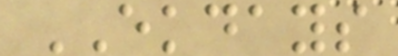EKDAYS
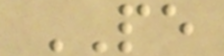PE
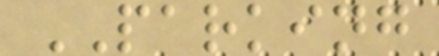PARKING
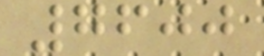7600
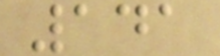141
